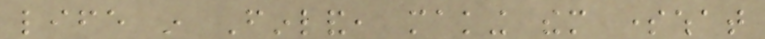life in Finland, making them somewhat
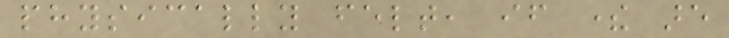physically felt, if there are
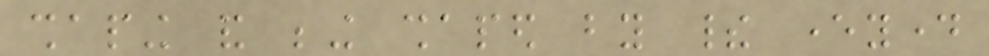shaping and being shaped by their everyday
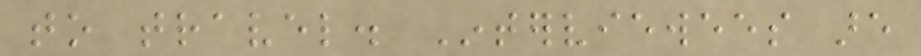to travel. Interviewees are
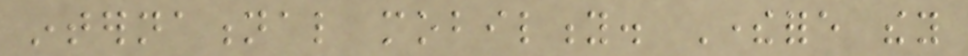international mobility. Therefore they
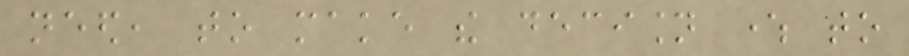need, to make the decision where to
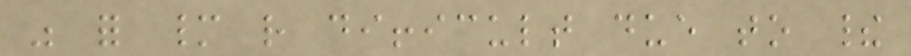was for many rather difficult due to their
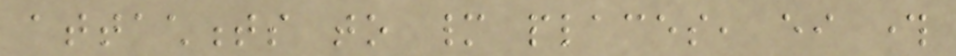attachments to many places, either through
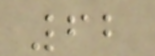62
